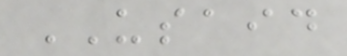USAID
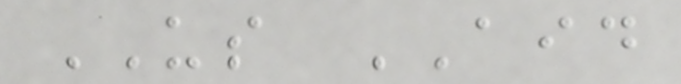US AID
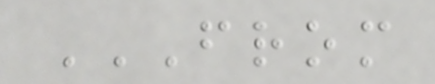FROM
